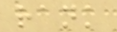rank
